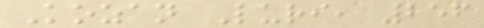Kozan Luri, 256
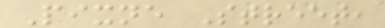Pixne Street,
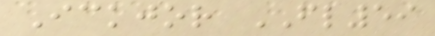Ickjor FL59
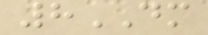8DM
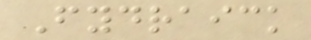Fydraick
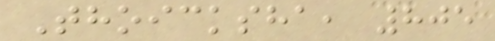Thoicksha, 805
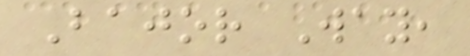Bajor Way,
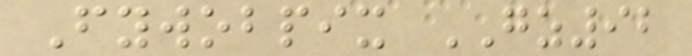Fywobpix GZ92
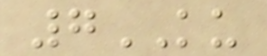7KU
